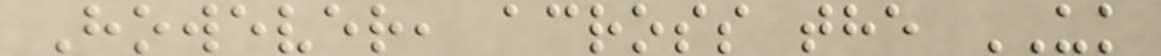However, across the UK
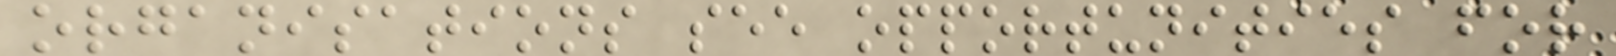organisations see opportunities for
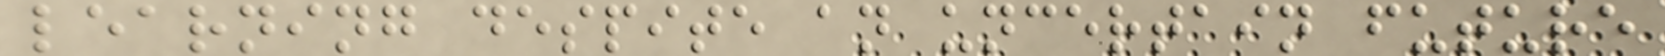learning despite an uncertain future
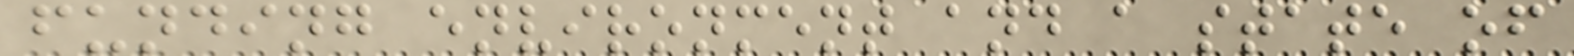funding environment and a state of
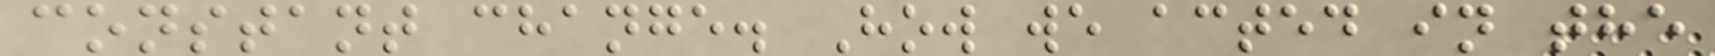constant change. How we acted in the
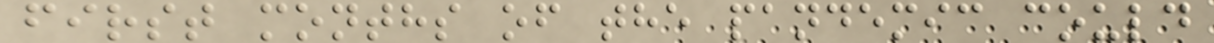first months of the pandemic could
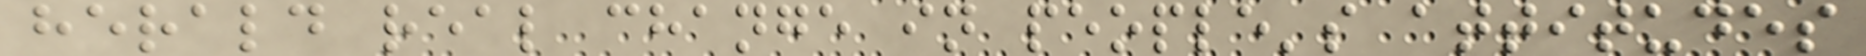herald real change in people's attitudes
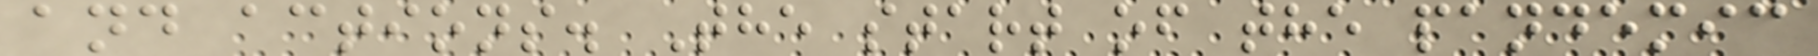and actions. The start of the pandemic
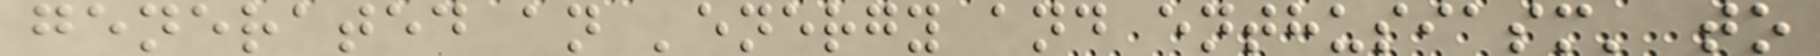generated an 'energy and enthusiasm' to
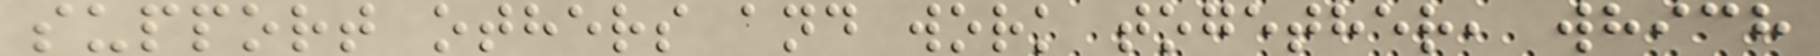support others and work together, which
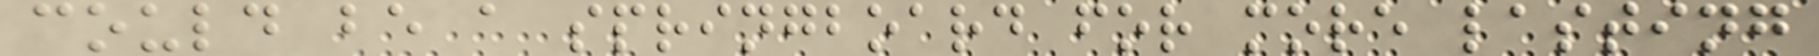could be a springboard for more lasting
